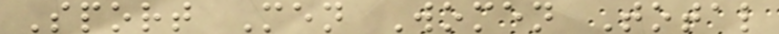Sport Men Women Total
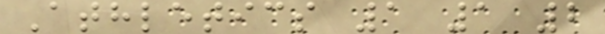Athletics 1 1 2
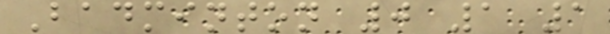Badminton 0 1 1
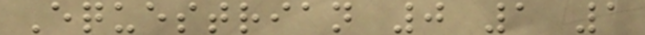Equestrian 0 1 1
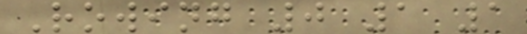Rowing 0 1 1
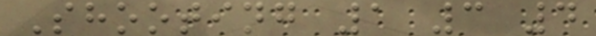Shooting 1 3 4
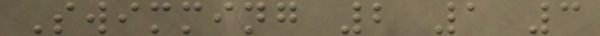Swimming 2 1 3
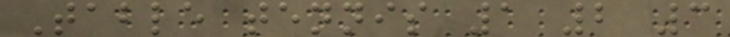Table tennis 1 2 3
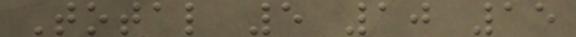Total 5 10 15
